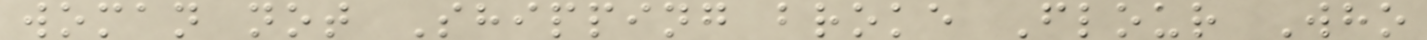woman not Shipping broke Flour Who
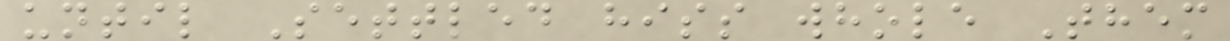until Settled hiss whole Them
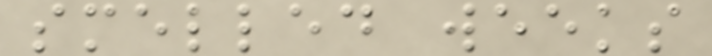smelled weeks
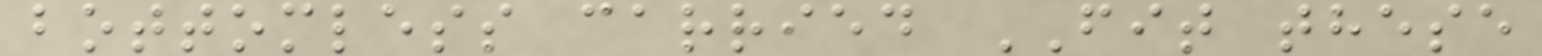bottomless carried FIT these
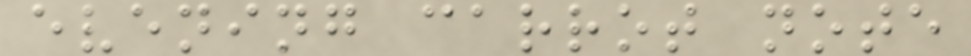evening carrot note
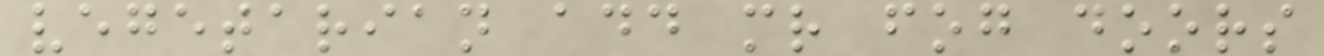vegetarian add mr fog doors
